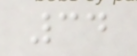34
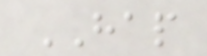HAP
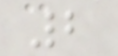2
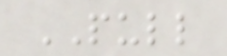PULL
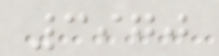3970
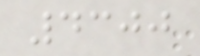4300
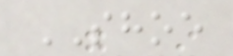SHOE
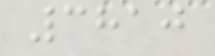3810
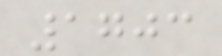1703
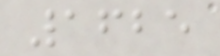1625
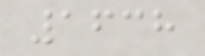1638
